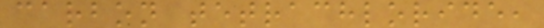carbon tetrachloride,
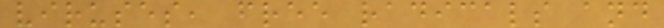viruses, free radicals and
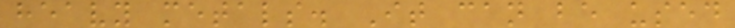heavy metals. It can be used
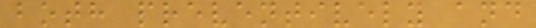both preventively and
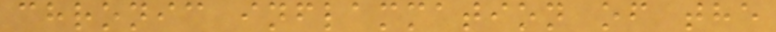chronic inflammation of the
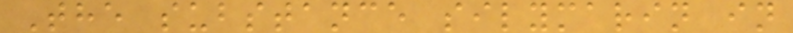The substance silymarin in
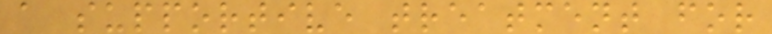a supportive treatment for
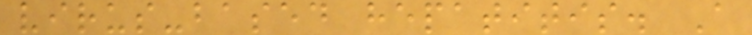virus-based hepatitis. A
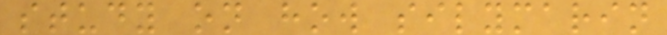study on how silymarin
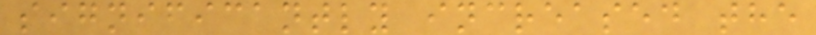significantly increased the
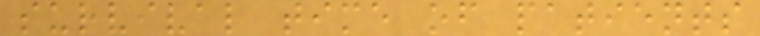survival time of patients
